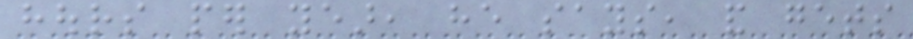hours per year, he says, and gets
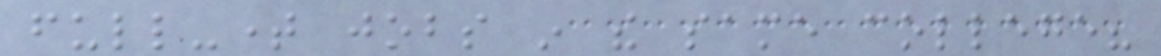full-time jobs in the same college?
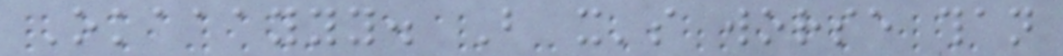Okaaayyy. But it's worse than
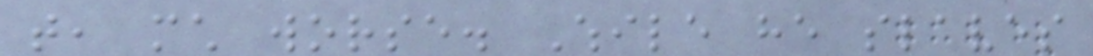that, much worse. While he slaves
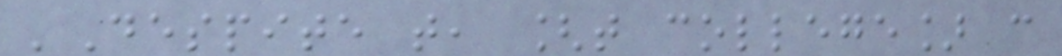'Despite that, [that college] can
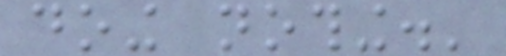doing nothing.'
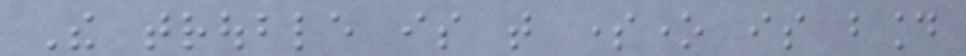The trouble is that someone is bound
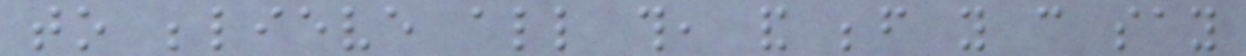to believe all this, and before you can say
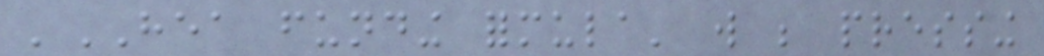'HEA funding formula' will be pressing
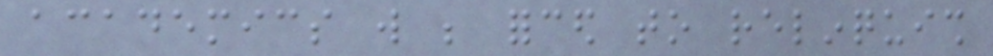academics will be forced to relinquish
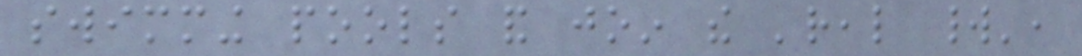swimming pools and join the 'real world',
